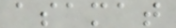asamat
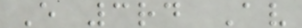E 3rd Av
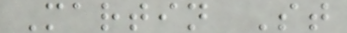Martin St
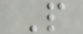P
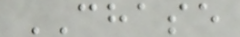CHASE
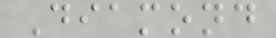Diamond
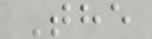The
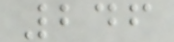246
